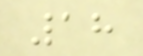18
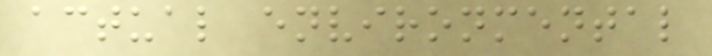actual environmental
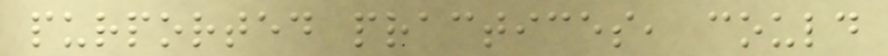purported practices, could
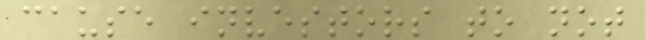cause investors to not
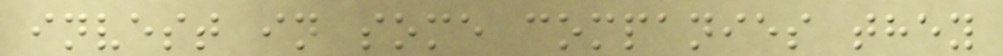invest in some companies they
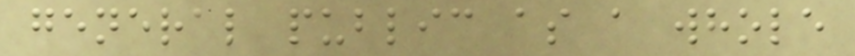general public as a whole
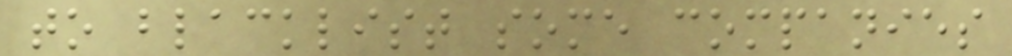to blacklist some companies
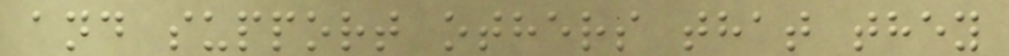and support others that they
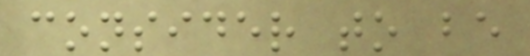consider to be
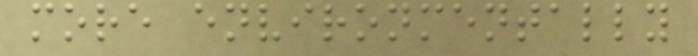more environmentally
